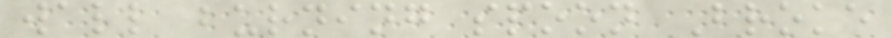wall burning spoon Broke
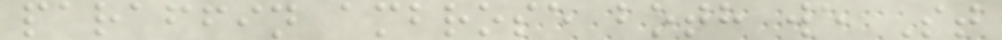paraffin ambrose both we St
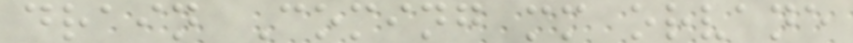drain Coming mm orvane
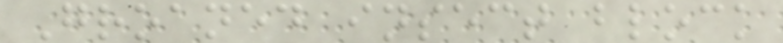Groaned insect block
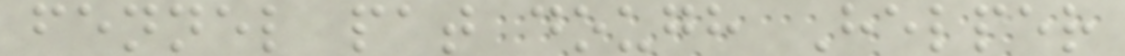fennel pat dough Helper
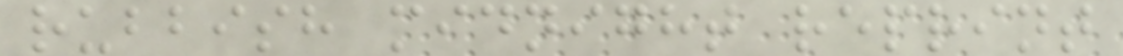rubbish midnight reprint
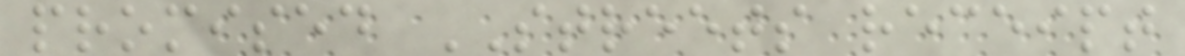promised STREETS receipt
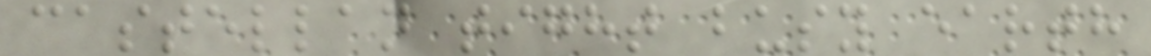castellan tight busy earth
